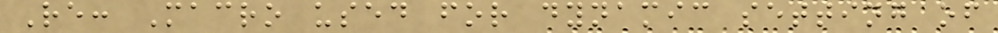Re: Macro used for dynamic setting of
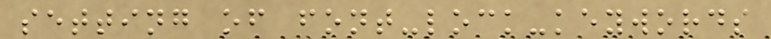setting of font-lock-keywords
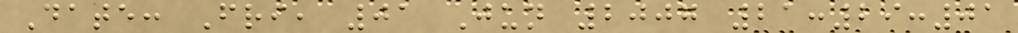Date: Fri, 01 Jun 2007 21:29:01
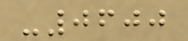-0600
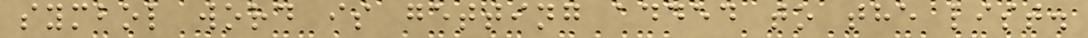symbol word is getting added to the list.
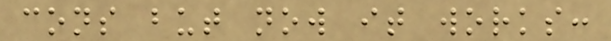cons but now it works:
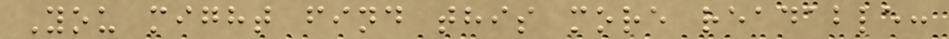You might find this more readable:
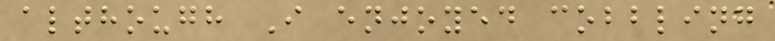although I enjoyed cobbling
